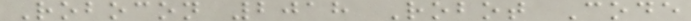Robocon 2018 Robot Code
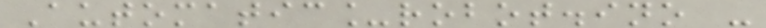Automatic_robot.ino -
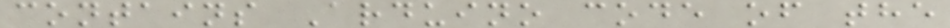contains Arduino code of the
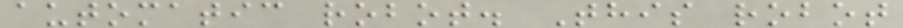automatic robot. This robot
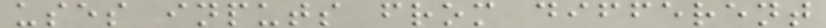uses inputs from different
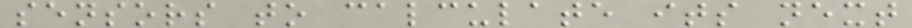sensors to calculate its next
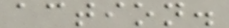action.
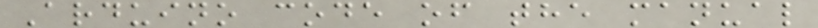Arduino code of the manual
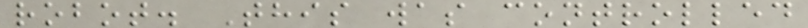robot. This was controlled
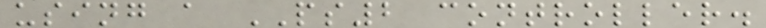using a PS2 controller.
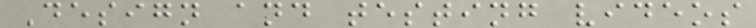Design and testing videos
